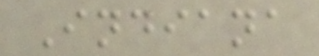Indiana
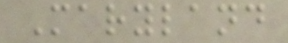Maryland
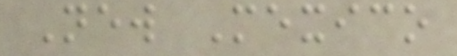New Mexico
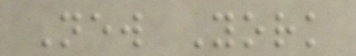New York
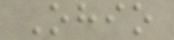Ohio
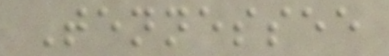Tennessee
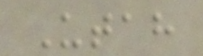Utah
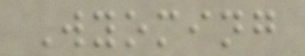Wyoming
